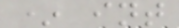* int
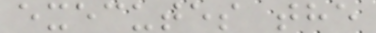executes the
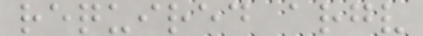required argv
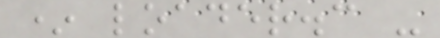* loader.c -
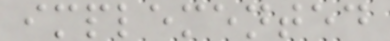implemented
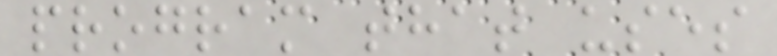program that uses
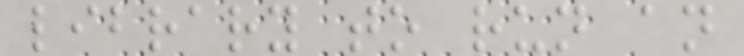library to run an
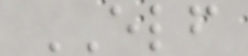ELF
